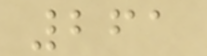261
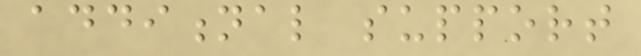additional support
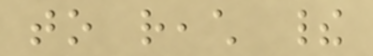to reach their
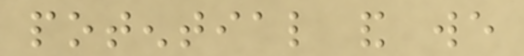potential and we
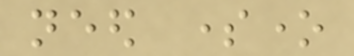need someone
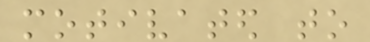motivated to
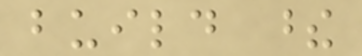build these
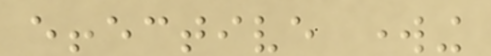effective working
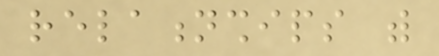relationships with
